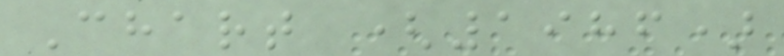Chart (1986)
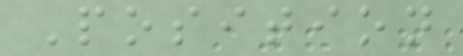Position
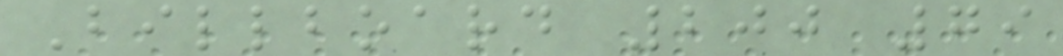Billboard 200 79
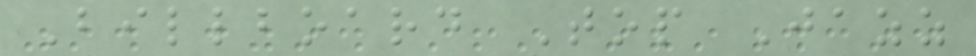Billboard Top Jazz
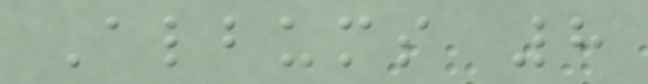Albums 8
